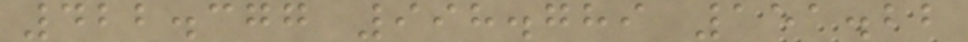422.377 998.789 151.22
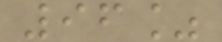96%
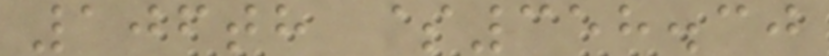106th $358.30
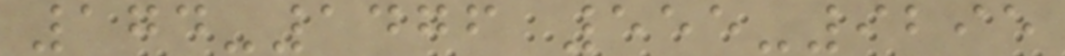174-1476 555-9295
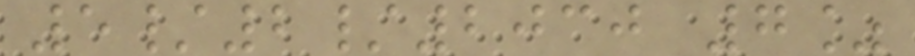5/2/2030 7%
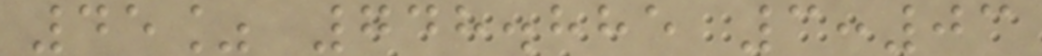45% 748.885 3:03
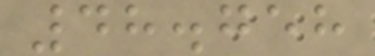48.758
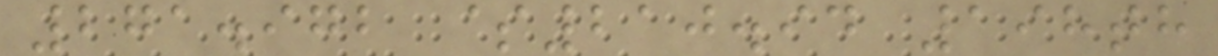271.972 $210.94 198th
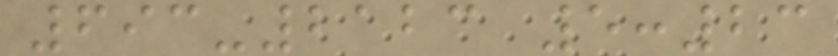693-2123 5:23
